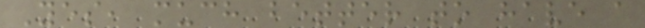Yes, much better to have a
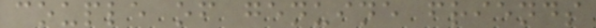couple of genuine friends
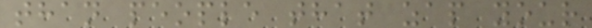than people that zap your
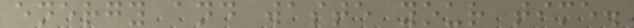energy and waste your time.
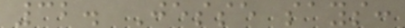32. Jesse says:
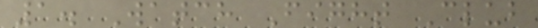1. Watch Fight Club
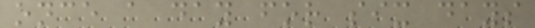once a day for six days
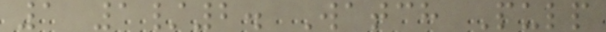1 1/2. Watch Pulp
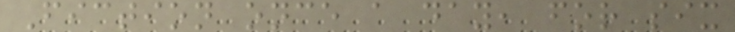Fiction once a day, for six
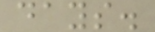days.
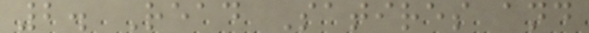2. Read Satires and
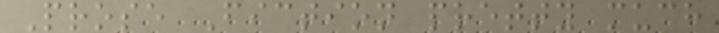Prose Fiction pretty much
